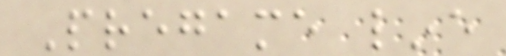Pregame line
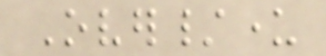Over/under
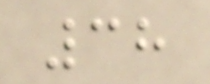38
